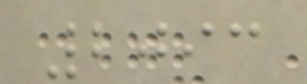2093
